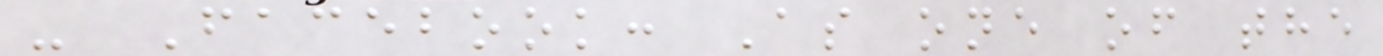- Facebook: As one of the
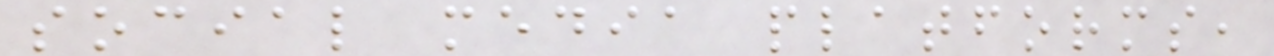social media platforms,
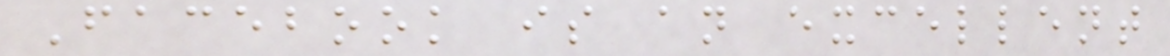Facebook is an excellent
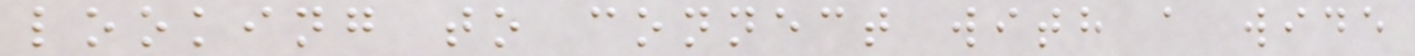looking to connect with a wide
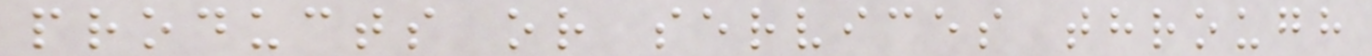products or services through
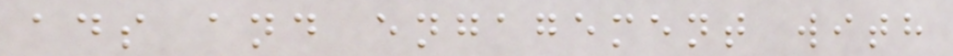ads and engagement with
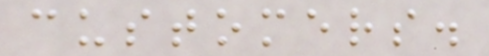customers.
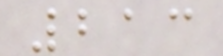213
